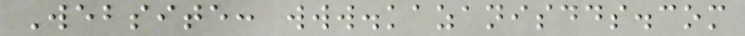Website: www.kazanisdds.com
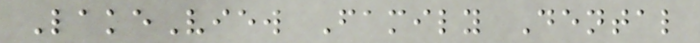LakeView Family Dental
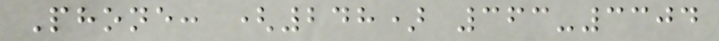Phone: (248) 363-3304
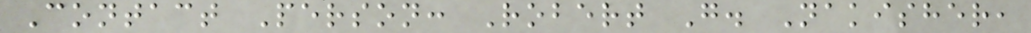Contact Person: Robert G. Nakisher,
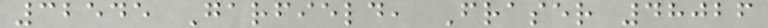32545 Garfield, Fraser 48026
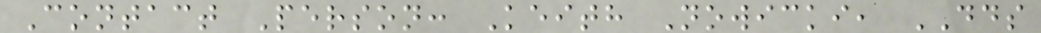Contact Person: Keith Nowicki, DDS
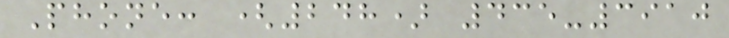Phone: (248) 435-3910
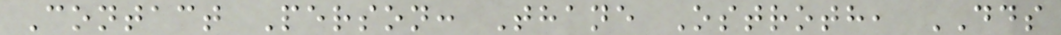Contact Person: Thane Ostroth, DDS
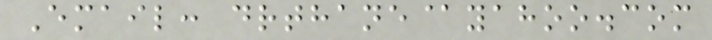Email: drthane@yahoo.com
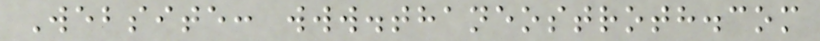Website: www.thaneostroth.com
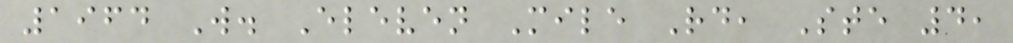1964 W. Eleven Mile Rd, Ste 4,
